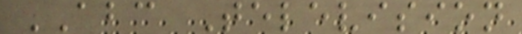ABC Television
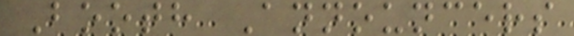Booth Announcers
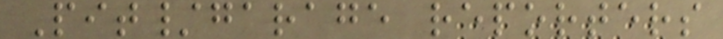Pit/garage reporters
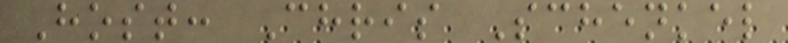Host: Chris Schenkel
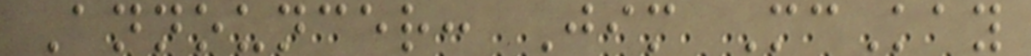Announcer: Jim McKay
